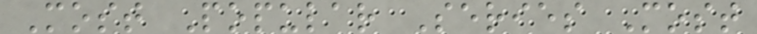Most Popular Series Most
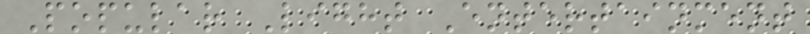Popular Light Entertainment
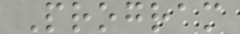Program
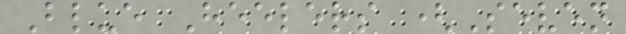Blue Heelers (Seven
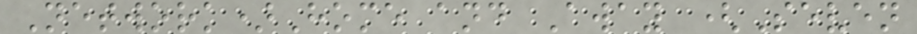Network)Home and Away (Seven
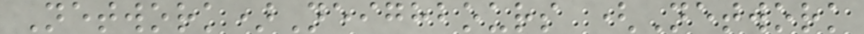Network)Neighbours (Network
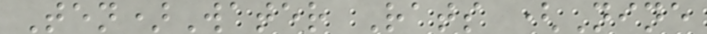Ten)Water Rats (Nine
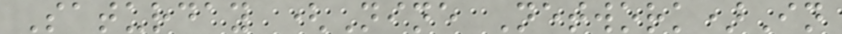Saturday (Nine Network)In
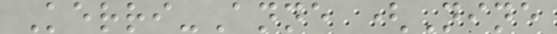Kerri-Anne (Nine
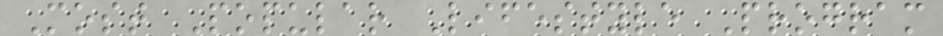Most Popular Lifestyle Program
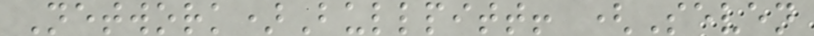Network)Bullpitt! (Seven
